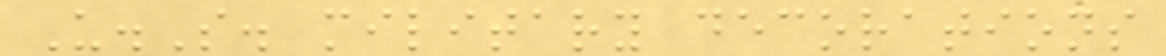U.S. military decorations
